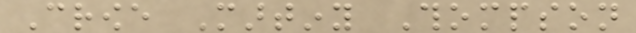Crowe Martiny Thompson
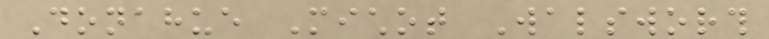Donahue Michot Walsworth
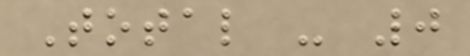Total - 0
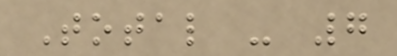Total - 7
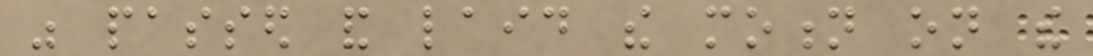was passed and laid the motion on the
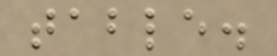table.
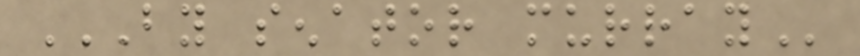BY SENATOR MURRAY
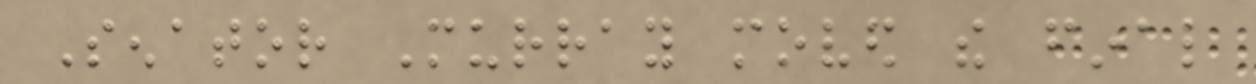Senator Murray moved the final
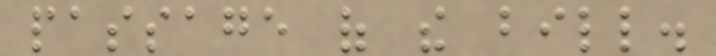passage of the bill.
